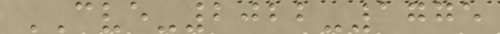CVE-2022-1775
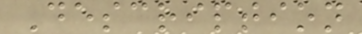Description
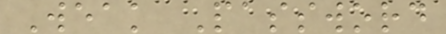Weak Password
